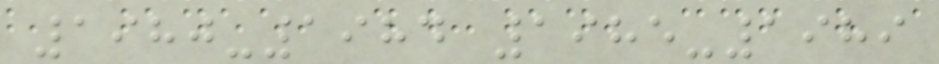1980-1984 1985-1989
